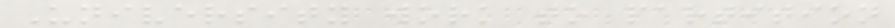University work to partition
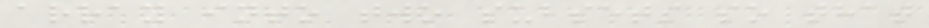array into two subsets so that
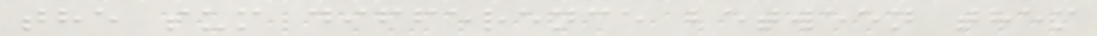the sum difference between them
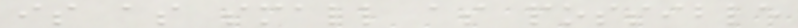is as small as possible
